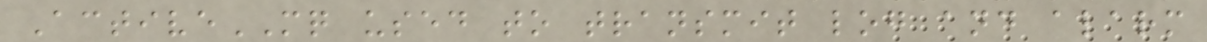ActiveMQ used to transmit log and alarm
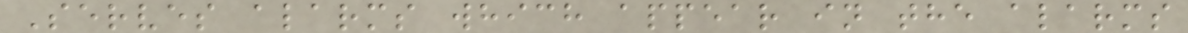Serves alarms which appear in the alarms
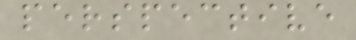perspective
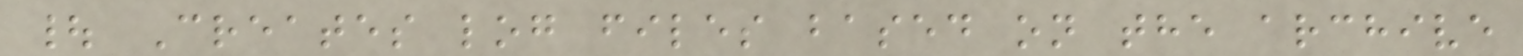| Creates log files based on the archive
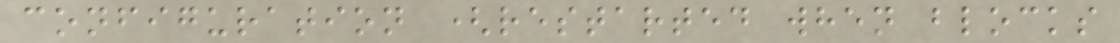configuration (restarted when blocks
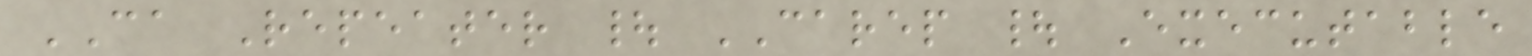CA Repeater | CAREP | Executable
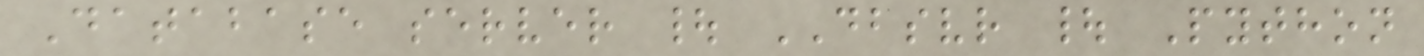Database server | DBSVR | Python
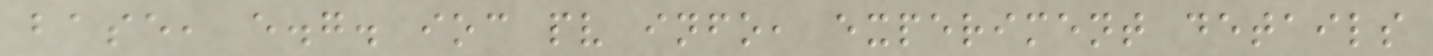base, e.g. ioc pv info, experiment details
